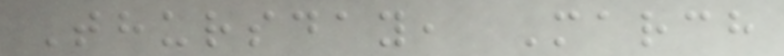Thursday, March
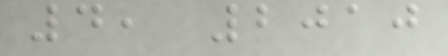4, 2010
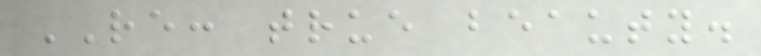RE: true beauty.
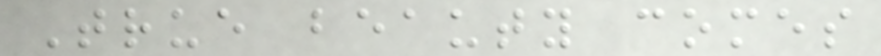True beauty comes
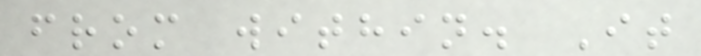from within. It
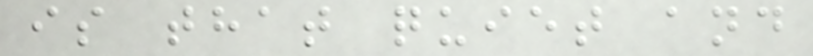is that quiet and
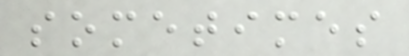sometimes
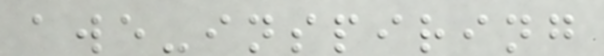awe-inspiring
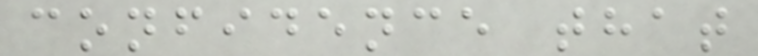confidence that
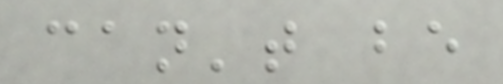can't be
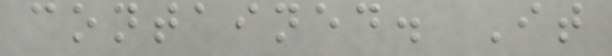contained. It
